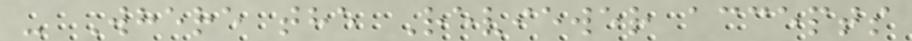- Where the Reviewer accepts
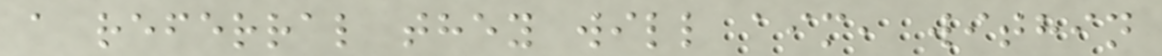a referral they will aim, within
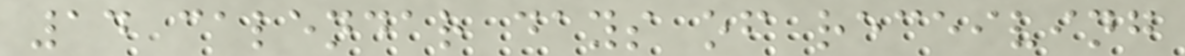14 calendar days of receiving
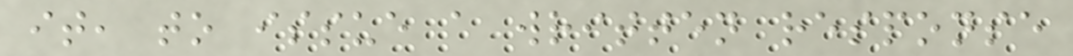it, to issue a written response
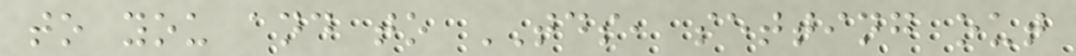to you and to TDS, setting out
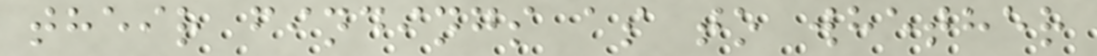their findings as to whether
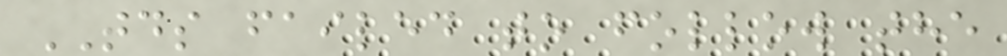TDS failed to follow the
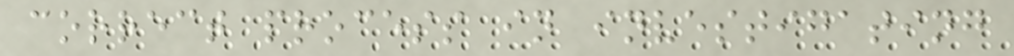correct process in investigating
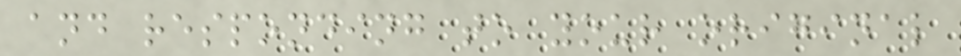and responding to your original
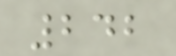242
